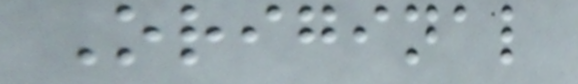Original
